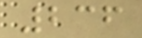236
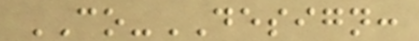CO-DESIGN:
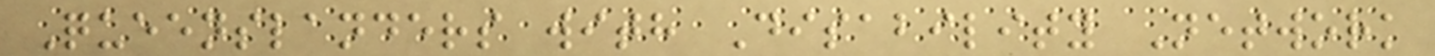Queenslanders with Disability Network
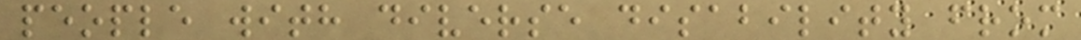people with diverse disability from
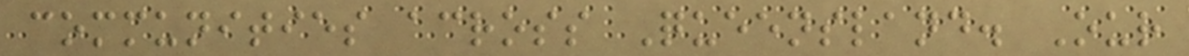communities across Queensland. Our
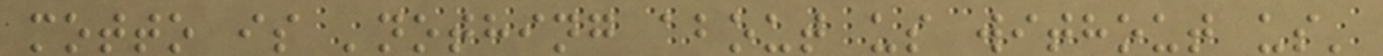motto is 'nothing about us without us'
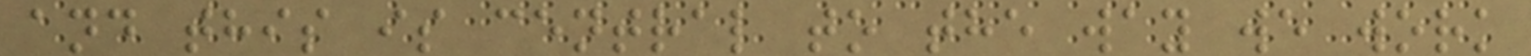and this is central to the way we work
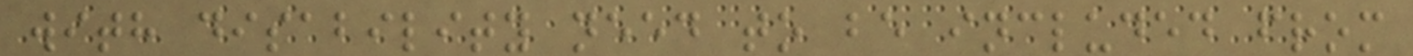with disability need to be included from
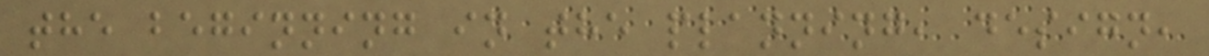the beginning in the planning, design,
